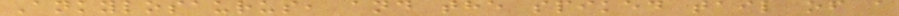Ankylosaurus, and the spiked tail of a
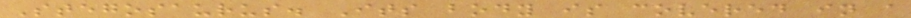Stegosaurus. Its body is covered in a
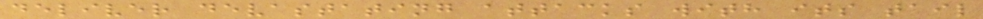deliver devastating attacks with its tail
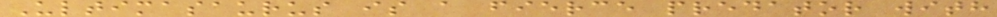Ultimasaurus is a fierce predator with
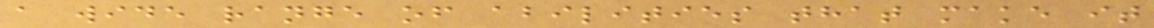a wide range of abilities that make it
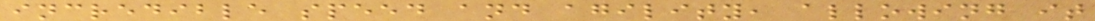incredible speed and agility, allowing it
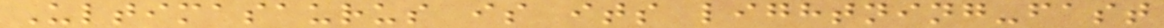Ultimasaurus is its lightning-fast
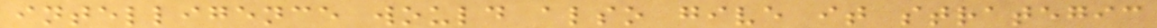intelligence would also give it strategic
